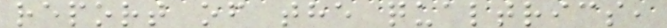report of the qualtrics,
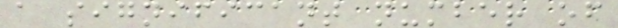a significant number of
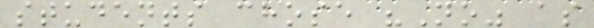students chose "No" as
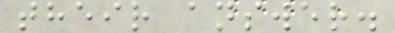their answer.
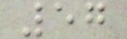57
